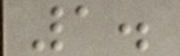1.
